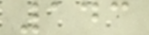143
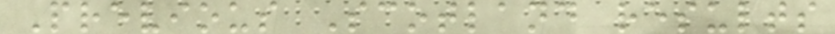Previous Scotland results
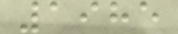1985
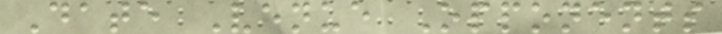Date Venue Opponents
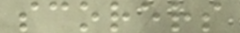scorers
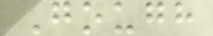Gough
